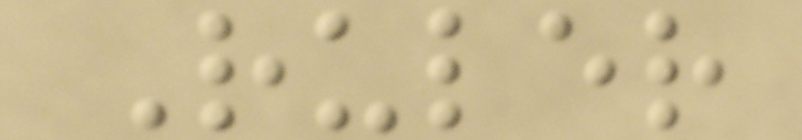Ruler
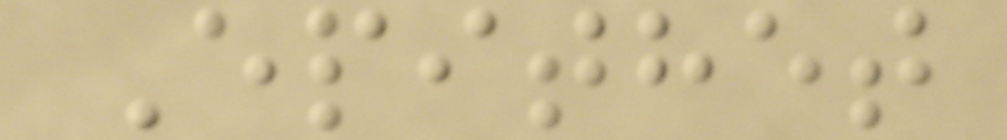Epithet
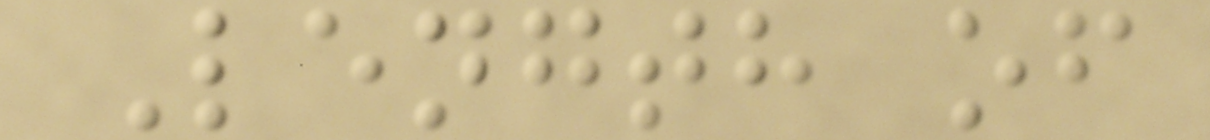Length of
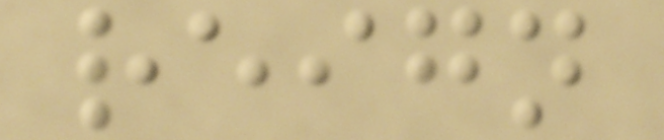reign
